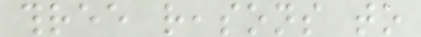three reasons to
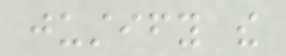justify the
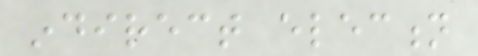indirect election
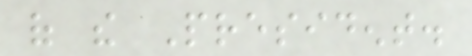of the President.
